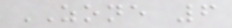ZONE 6
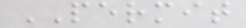PERMIT
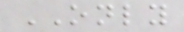ONLY
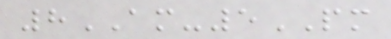8AM-5PM
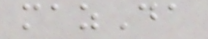mazDa
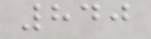840
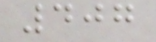407
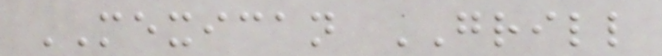MEXICAN GRILL
